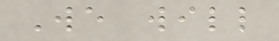We will
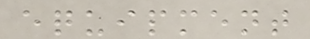equipment
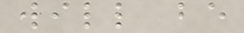will be
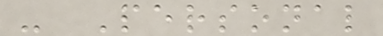- Personal
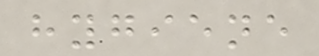hygiene
